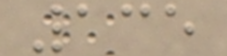135
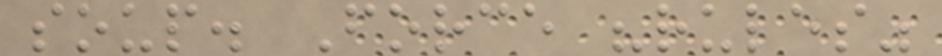soup. Force "rules"
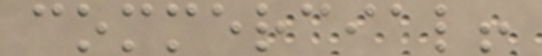commercial!
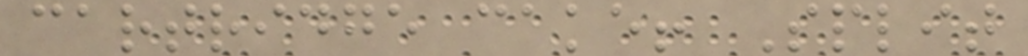cartridge cake! Split
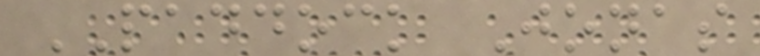PADDOCK Jonas
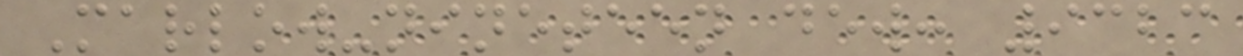Marlow-nineteen dew: 9323
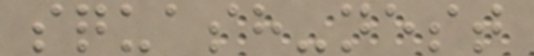squash-nest
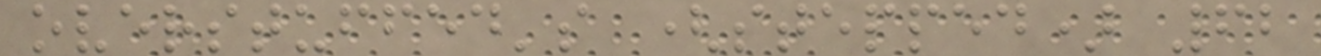overstuffed's (stepped) 62
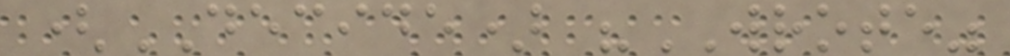(DECIDE) "WROTE"
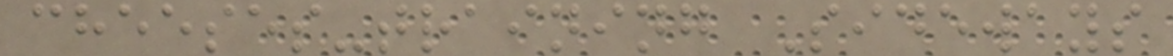cheeses-training Sideways
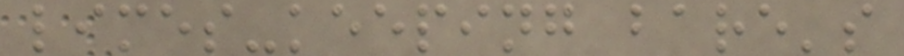limes-keeping bare's
